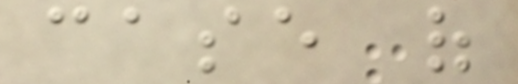case of
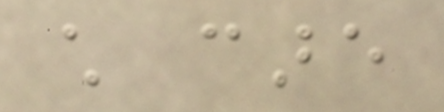child care
